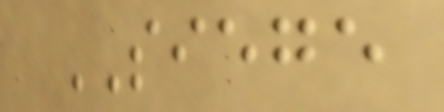SIEGE
